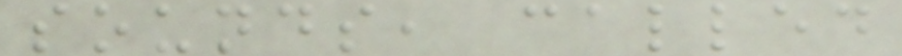sounds, called
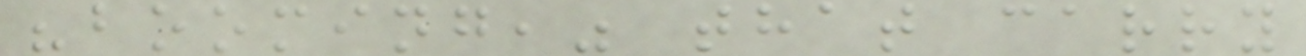"booming," that carry
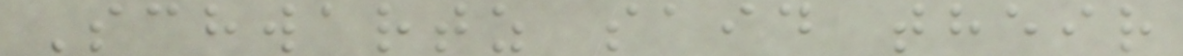Schwartz said their
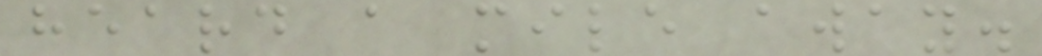heard a mile away.
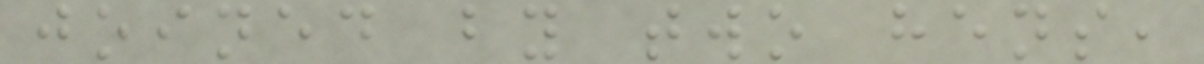joined by two hens,
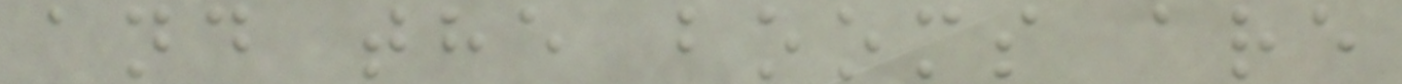and the booms are
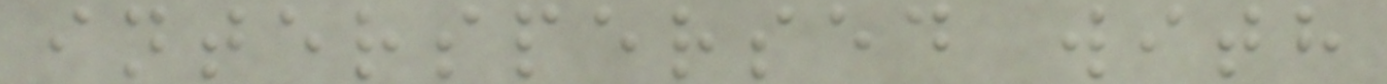interspersed with
